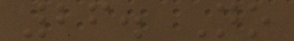26. No
